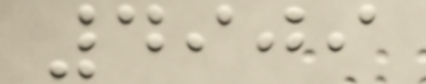4909
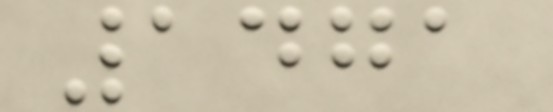1471
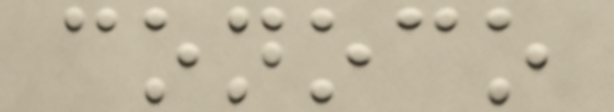conoco
